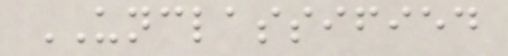UNCLASSIFIED
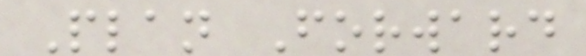Plan Forward
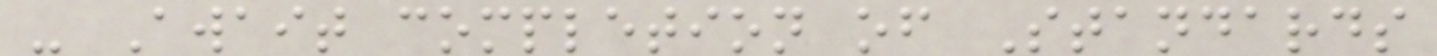- Await completion of Standards
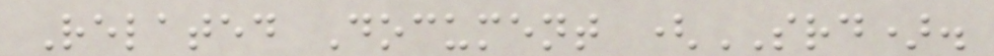Related Document (SRD).
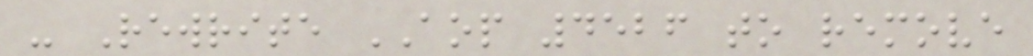- Rewrite AOP 4526 to remove
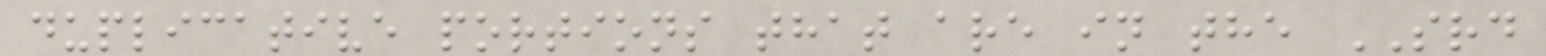duplicative portions that are in the SRD
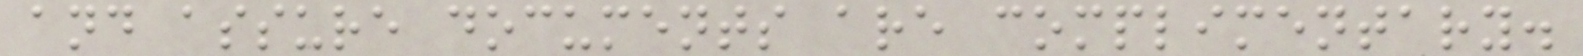and assure documents are complimentary.
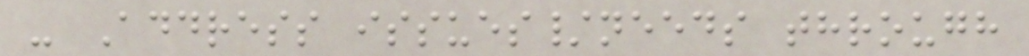- Address issues/needs through
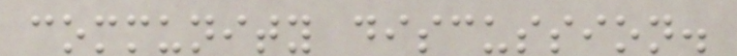community discussion.
